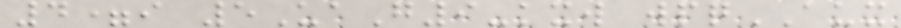4=i 5UaG9-kxw wpqAUX
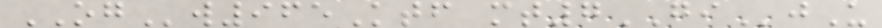OGw965Ktf mt7GIjU
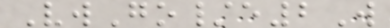VwGo/e2W
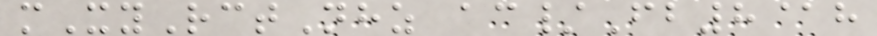mXyRctNhz ac/Fb8@h
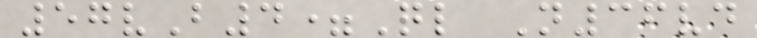57vB4=Ql N36vd
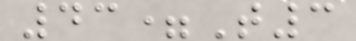43=T3
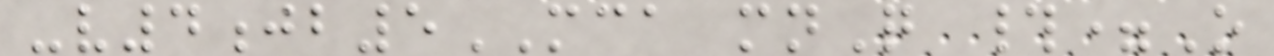-v4jb5MCA mnQ #=O
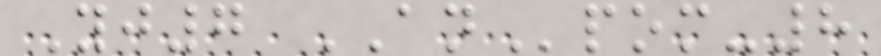Yj7 ANpom-8
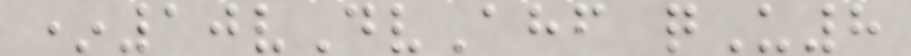*10vDvAhf qU8
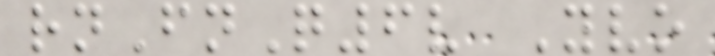rnFnQ6v Yvo
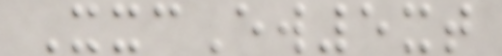XxcEw5xt
